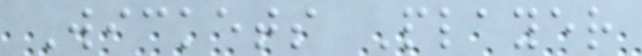Wickets Player
